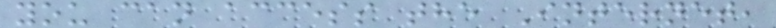you can access the Internet,
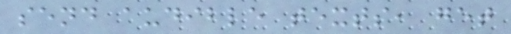send audible texts, get
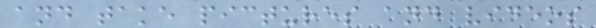and take pictures and videos
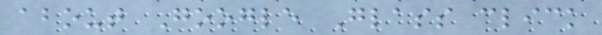about Google Glass click
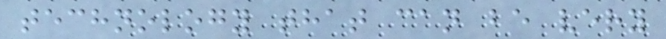technology that can be very
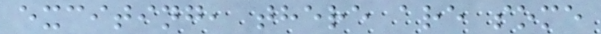exciting, there are some
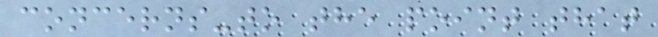concerns-to the point that
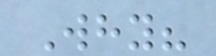Why?
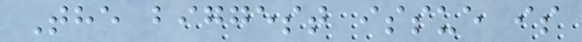The biggest issue is
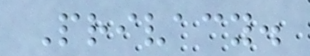Privacy.
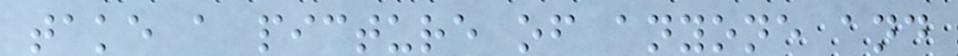take a picture of anyone and
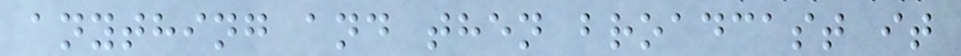anything and then broadcast it
